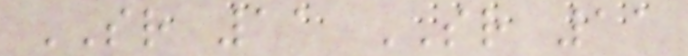SR 11 SR 11
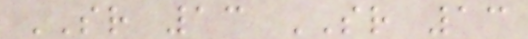SR 13 SR 13
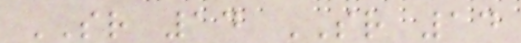SR 14 SR 14
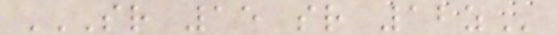SR 15 SR 12Z
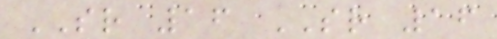SR 16 SR 16
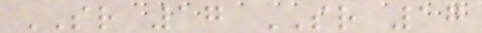SR 17 SR 17
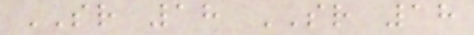SR 18 SR 18
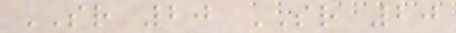SR 20 SR 20
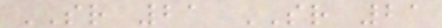SR 21 SR 21
